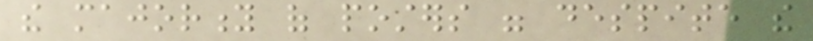the majority of posters were despite the
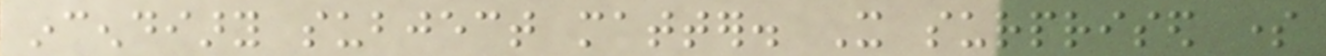incendiary subject matter. It surprised some
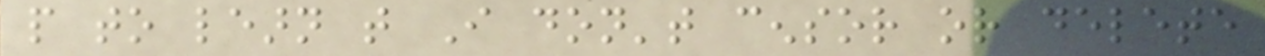people to learn that I don't censor or delete
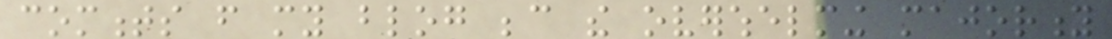comments from my blog because the overwhelming majority
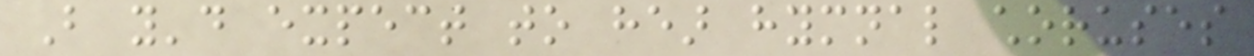But you'd expect to hear hymnal choruses
